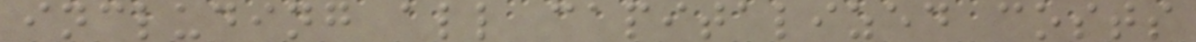including all capitalized costs
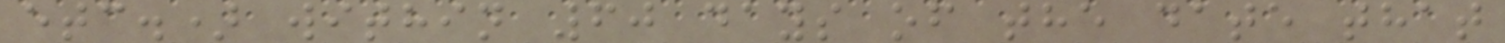etc.) within 60 days of the date that
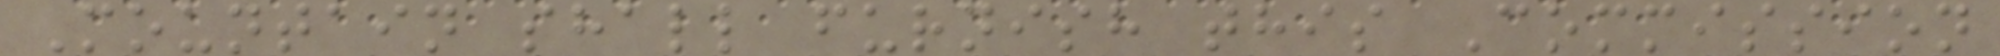Mountain shall furnish this Commission
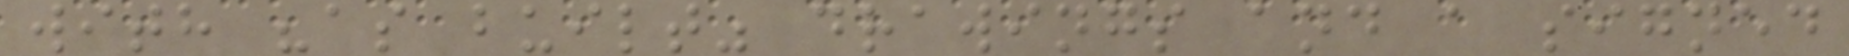with "as built" drawings and a signed
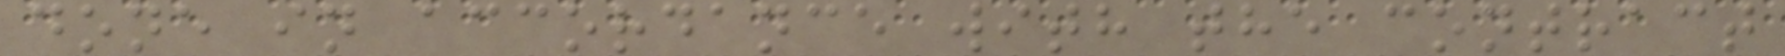done in accordance with the contract
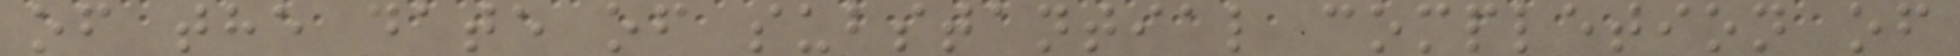of the date of substantial completion of
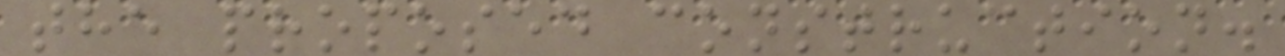the proposed construction.
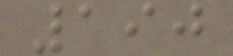190
